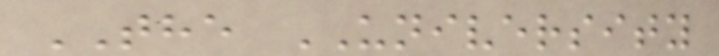THE UNIVERSITY
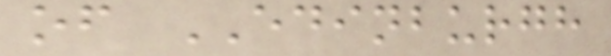of EDINBURGH
